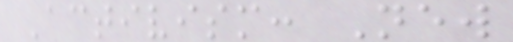Activism: New
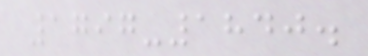1797-1840.
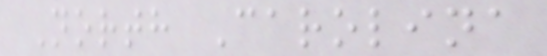North Carolina
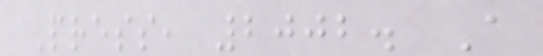Press, 2002. A
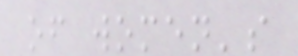of women's
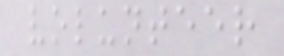volunteer
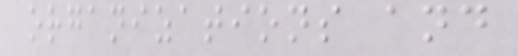organizations and
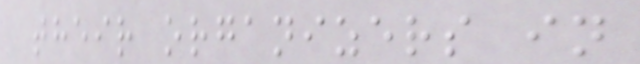their organizers in
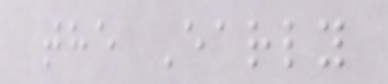the Early
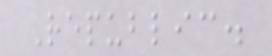Republic.
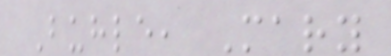Buhle, Mary
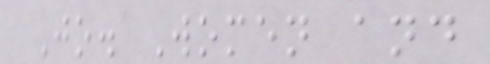Jo. Women and
